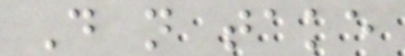Do not take
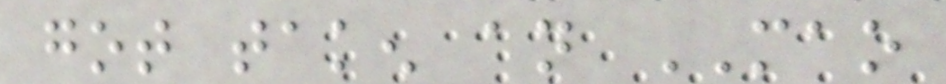got taken an MAO
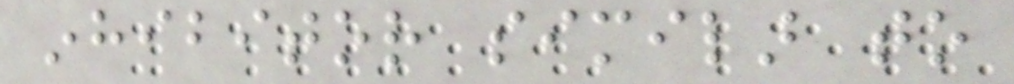inhibitor similar to
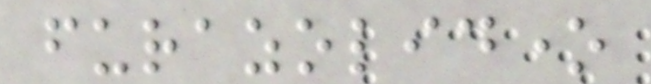furazolidone
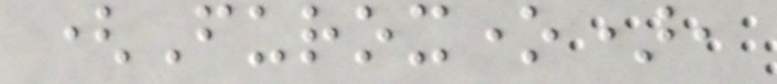(Furoxone),
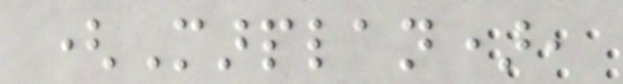(Marplan),
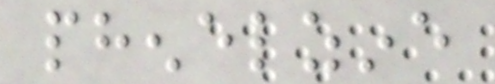phenelzine
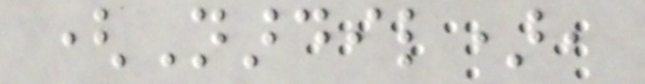(Nardil),
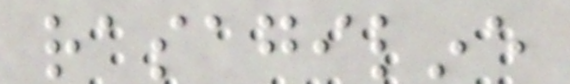rasagiline
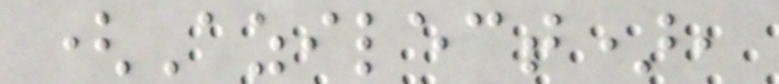(Azilect),
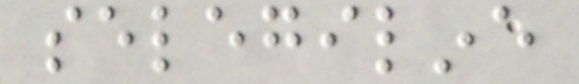selegiline
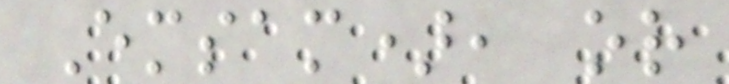Emsam), or
